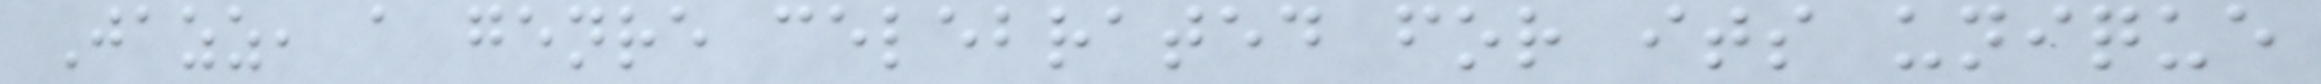Jazz, a genre celebrated for its unique
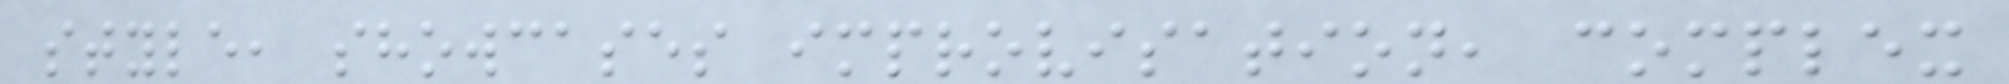style, showcases improvisation, complex
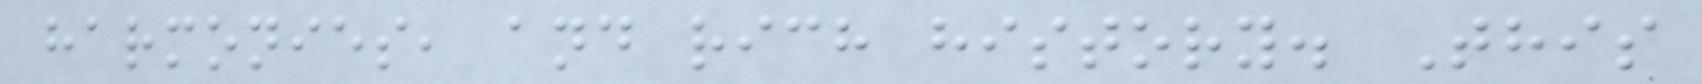harmonies, and rich history. This
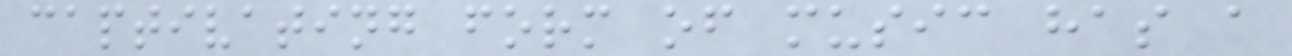captivating form of music has a
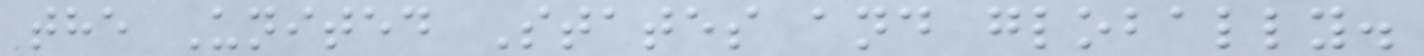the United States and globally.
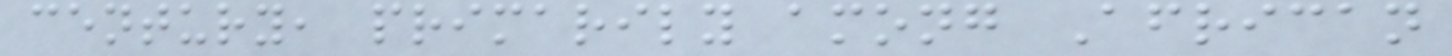century, primarily among African
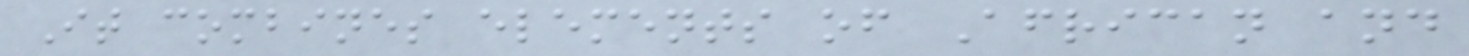It combines elements of African and
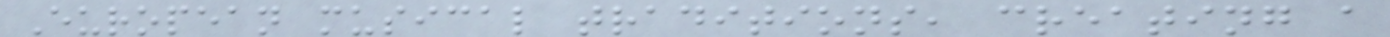European musical traditions, creating a
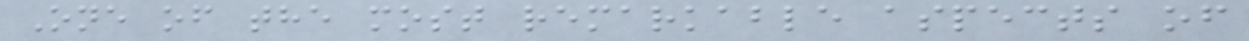One of the most remarkable aspects of
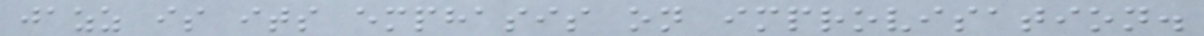jazz is its emphasis on improvisation.
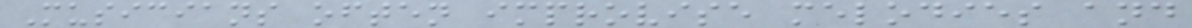Musicians often improvise melodies and
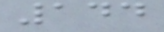144
